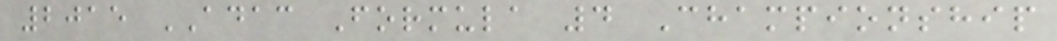2015 ADAC Formula 4 Championship
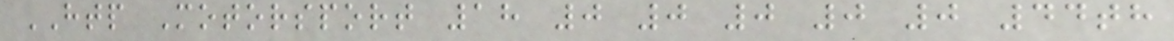HTP Motorsport 18 0 0 0 0 0 44th
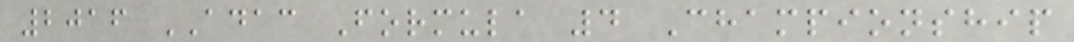2016 ADAC Formula 4 Championship
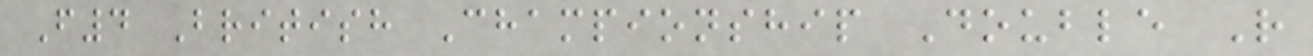F4 British Championship Double R
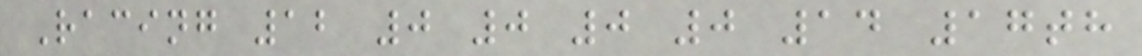Racing 12 0 0 0 0 14 17th
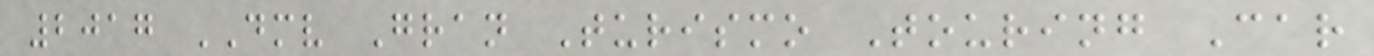2017 DMV Gran Turismo Touring Car
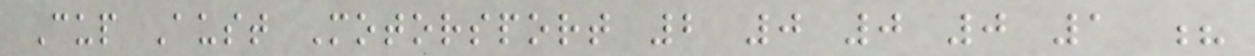Cup Aust Motorsport 2 0 0 0 1 ?
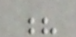?
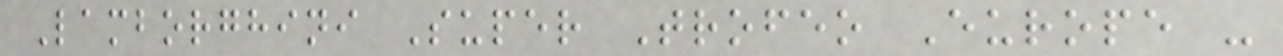Lamborghini Super Trofeo Europe -
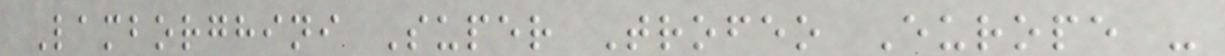Lamborghini Super Trofeo Europe -
